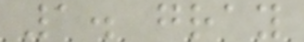1. gray
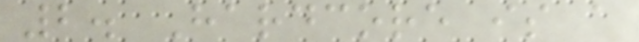2. Hardcore is a
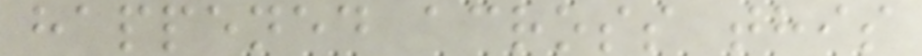happened across this
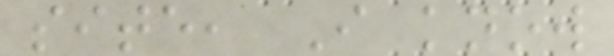site, I know
